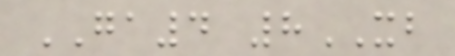GA4 8XB
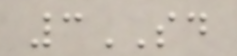3SD
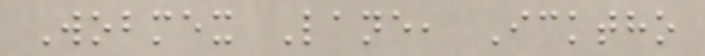Wobmex Lane, Icktho
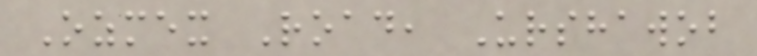Ozmex Road, Urshawob
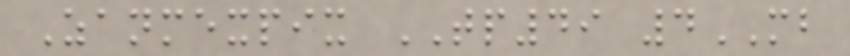Zanmexpix TP49 4MB
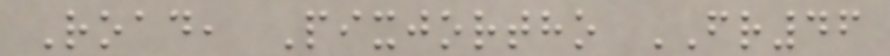Road, Pixjortho FR46
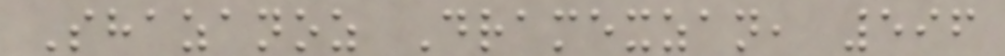Shazanoz Dramexzan, 596
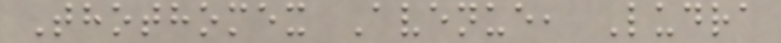Thothomex Avenue, Ludra
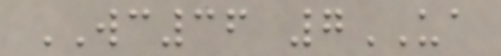WC36 7UA
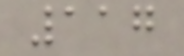117
